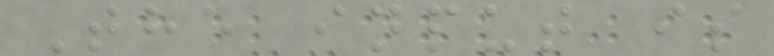The input is
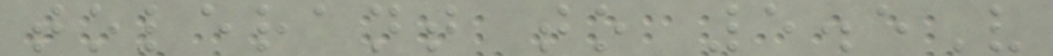tolerant to 5.5V
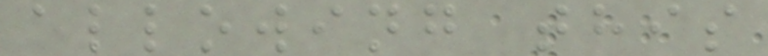allowing this
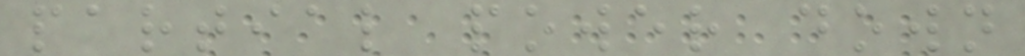partial power down
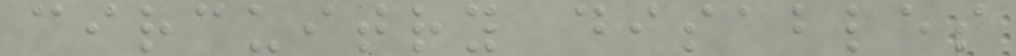circuitry disables
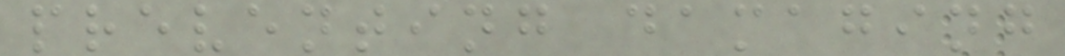preventing damaging
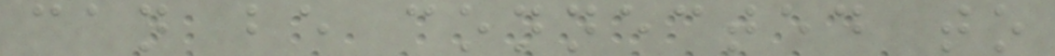can be connected to
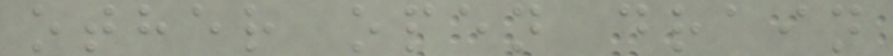other open drain
